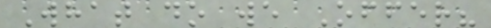What do we Offer?
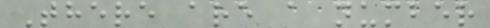There are a number
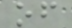of
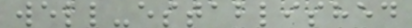well-established
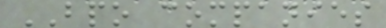BPO companies
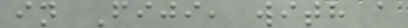in Fiji, with a
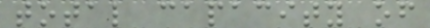total capacity of
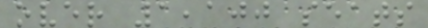over 1,100 seats
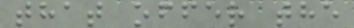that offer the
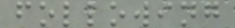following
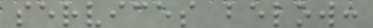services below:
